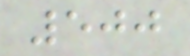500
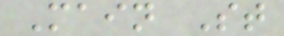Main St
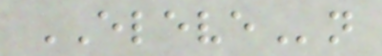ELEVEn
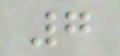7
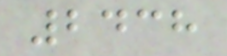2438
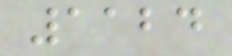1124
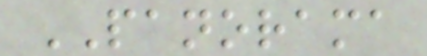PANORAMA
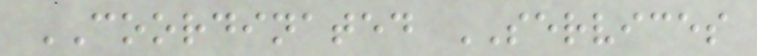COORDINATED SERVICES
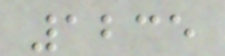1235
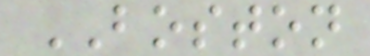BOSTON
